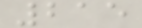215
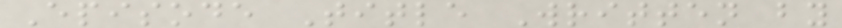Episode Title Written by
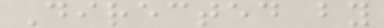Directed by
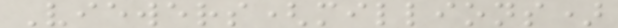Viewers(millions)
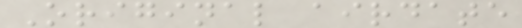Original airdate
